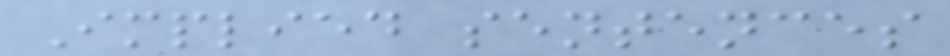Implied sentences
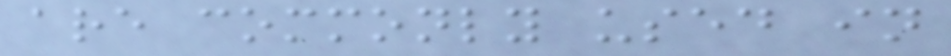are commonly used in
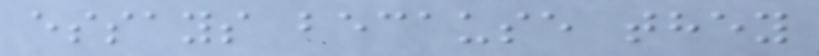essays because they
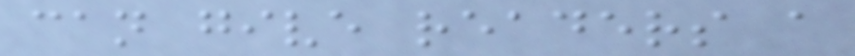can give readers a
